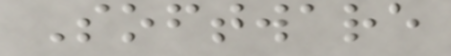Software
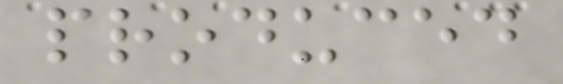produced
